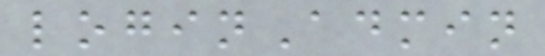loginAdmin
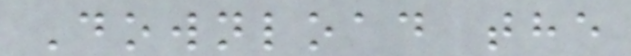Download the
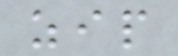zip
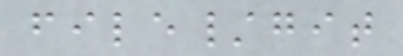file/git
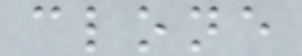clone
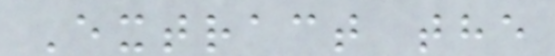Extract the
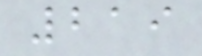219
